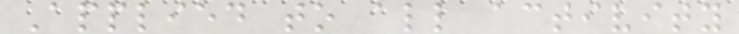Applied to all activity
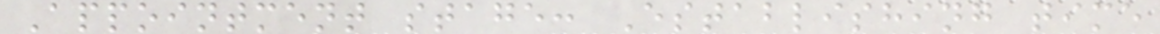Appointment stage: Establishing time
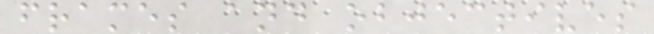frames and objectives
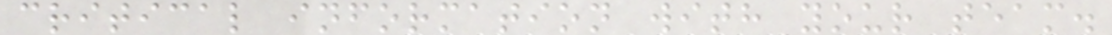critical information with your team.
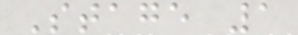Stage 1
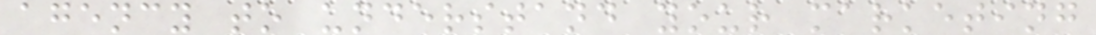agency to understand your marketing
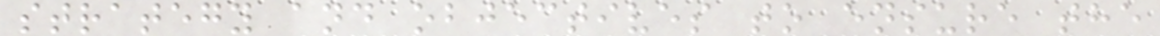strategy and objectives to ensure the
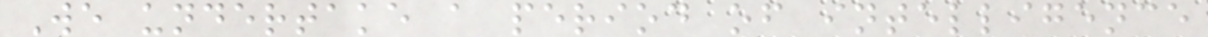We undertake a period of intelligence
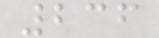236
